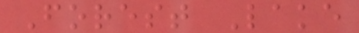Forest Lake
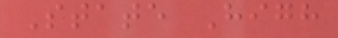State High
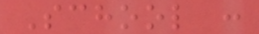School :
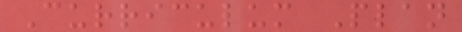Curriculum Plan
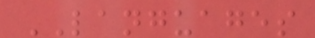LANGUAGES
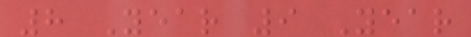8 Year 9 Year
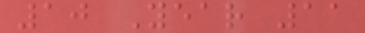10 Year 11
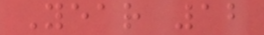Year 12
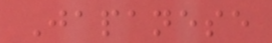Japanese
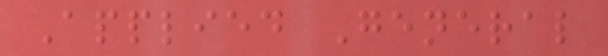Applied General
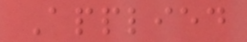Applied
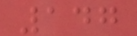147
